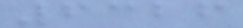6326
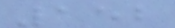152
